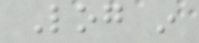Log in
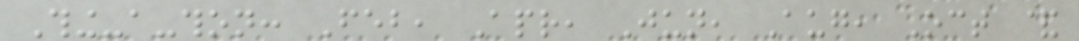Thing-a-thon: Feb, Apr, Jun, Aug, Oct &
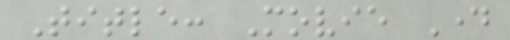Title: Movie Day
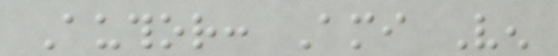Author: Ami Ven
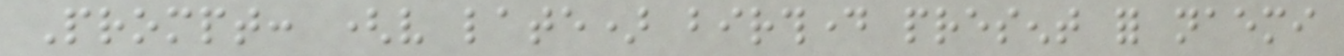Prompt: (very late) birthday present for naemi
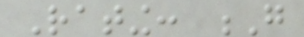Rating: G
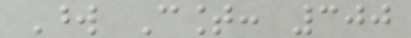Word Count: 300
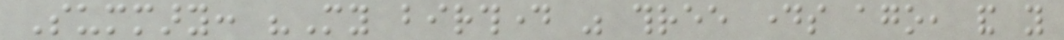Summary: "My birthday was three days ago, and you
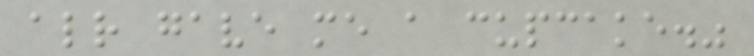already gave me a cupcake."
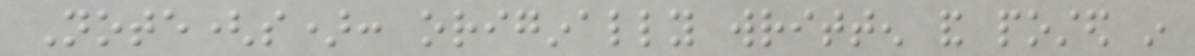Note(s): originally written and posted in
